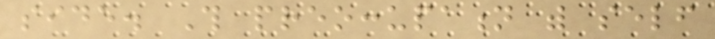side. This preoccupation with self
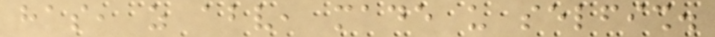has, as above, made us selfish.
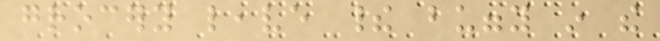grocery leave their buggy in the
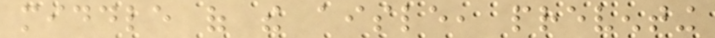middle of the aisle, preventing
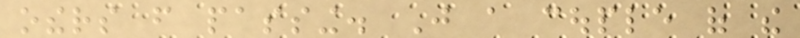others from passing. Just a couple of the
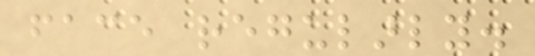face regularly.
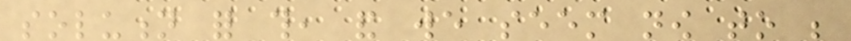solution for this, and we seem now to be
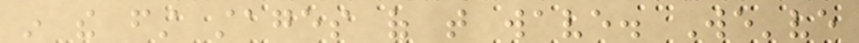in the first stages of that wave. We've
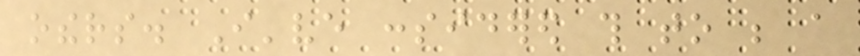others. I've considered this to be a
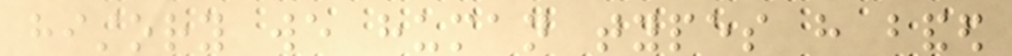history we human types have banded
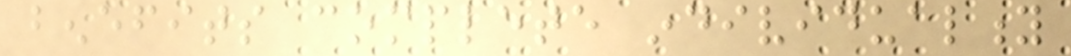benefits complete individuality
